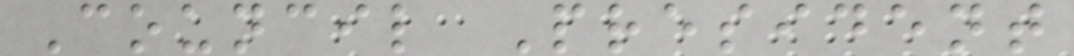Council President
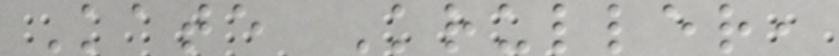Kate Kruller,
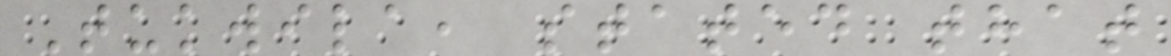Tukwila, stated that
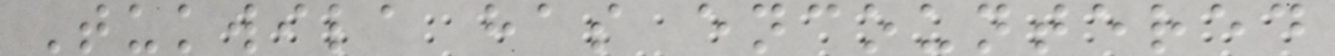Tukwila has encountered
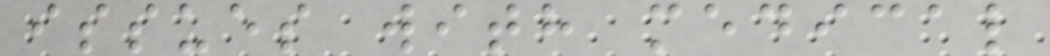issues with medical
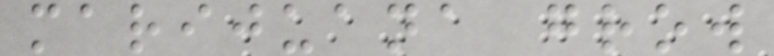marijuana grow
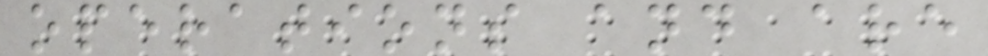operations and are
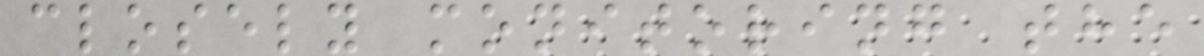closely monitoring the
